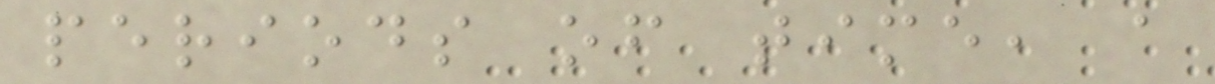periods of time, a
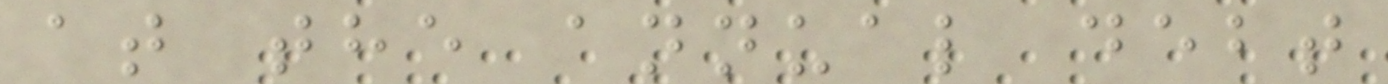at the annual debt
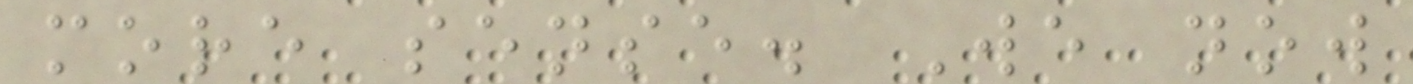more sense. We now
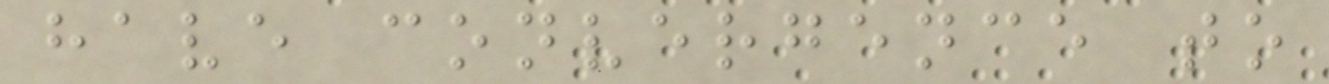have convergence to
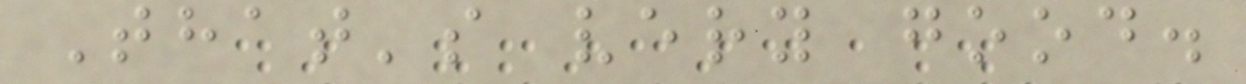That's very good.
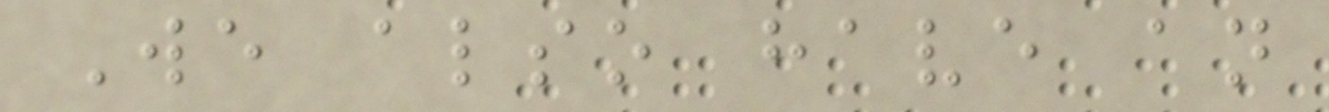We also have an
